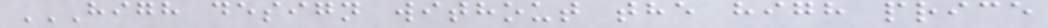HIGH DESIGN WITHOUT THE HIGH PRICE
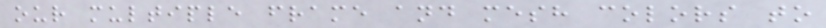our multiple frame and mesh colors to
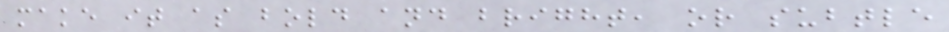make it as bold and bright, or subtle
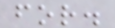for.
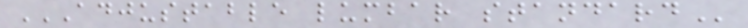ADJUSTABLE LUMBAR STANDARD
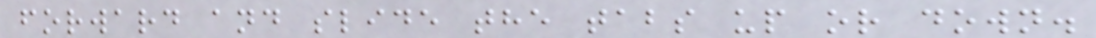forward and slide the tabs up or down.
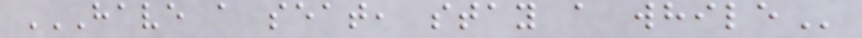HAVE A SEAT, STAY A WHILE
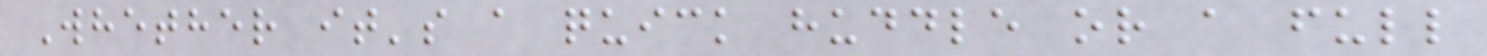Whether it's a quick huddle or a full
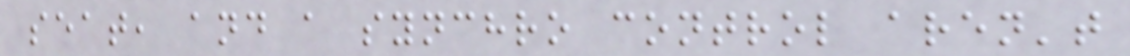seat, and a synchro control aren't
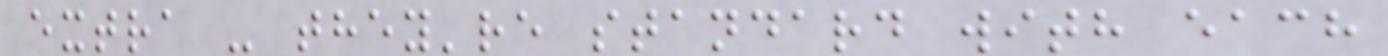extra - they're standard with each
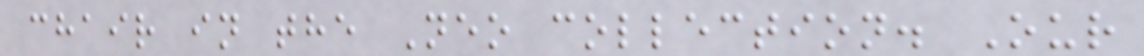chair in the Neo collection. Our
